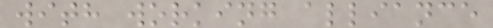with working alliance
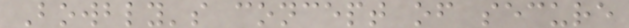Bowbly's concept of secure
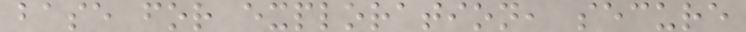base for exploration, secure
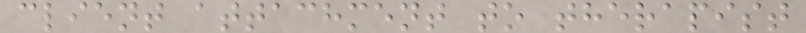client attachment to therapist
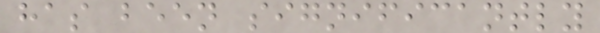has been significantly
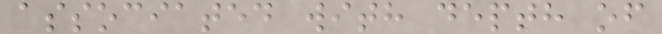associated with depth of
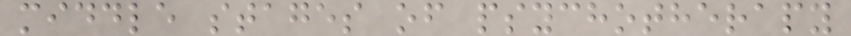middle stages of psychotherapy
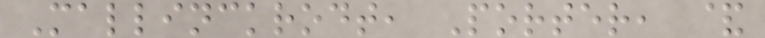Mallinckrodt, Porter, &
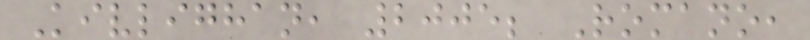Kivlighan, 2005; Romano,
